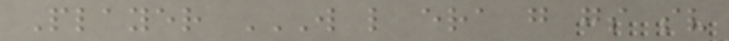Player W L ERA G GS SV
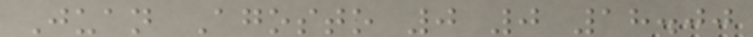Juan Agosto 0 0 18.00
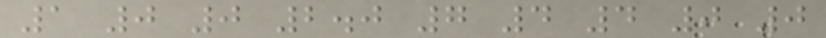1 0 0 2.0 7 4 4 0 0
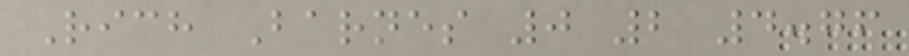Rich Barnes 0 2 4.76
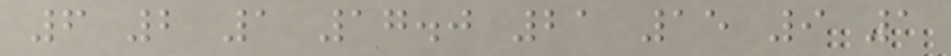6 2 1 17.0 21 15 9 1
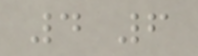4 6
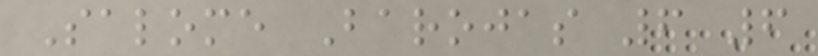Salome Barojas 6 6
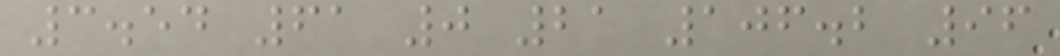3.54 61 0 21 106.2 96
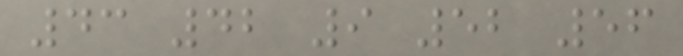43 42 9 52 56
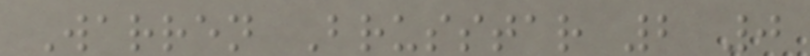Warren Brusstar 2 0
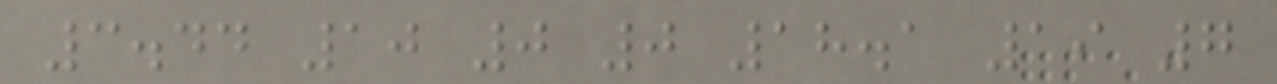3.44 10 0 0 18.1 19 7
